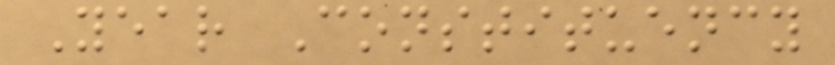Year Constituency
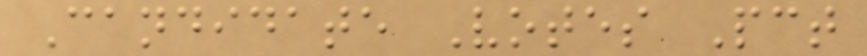Candidate Votes Pct
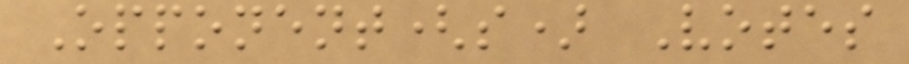Opponent(s) Votes
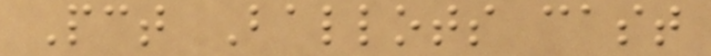Pct Ballots cast
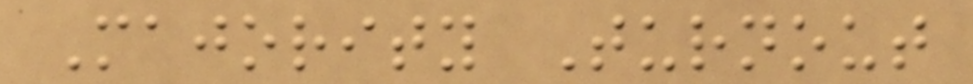Majority Turnout
